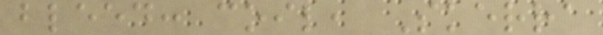bleed: coil, Skerra
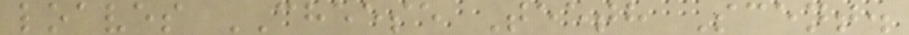loaves CHEESE Teeth Scent.
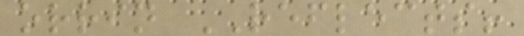orrin REFLECTS!
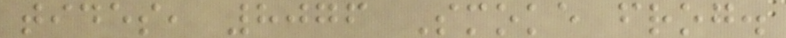tides, 8076 Smoke frog.
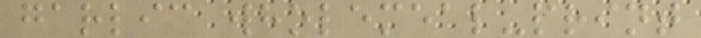garlic wholemeal-print
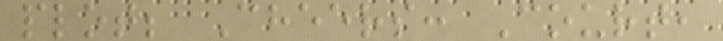plot; Cheers: Court,
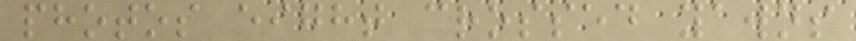photos eight crossed yawns
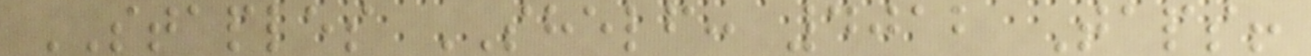STAPLES SHELF: 4012 Taps!
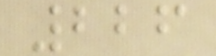226
